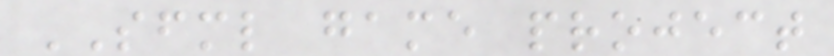SFML game project
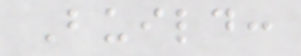Build:
